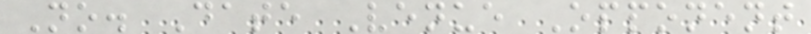No. Date Venue Opponent
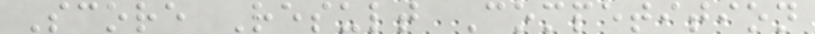Score Result Competition
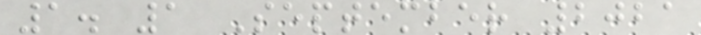1. 1 September 2021
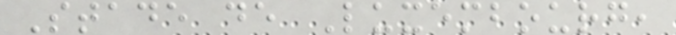Stade de Luxembourg,
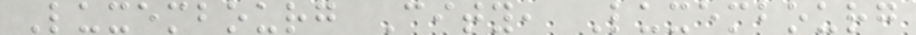Luxembourg City, Luxembourg
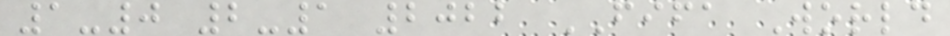1-0 2-1 2022 FIFA World
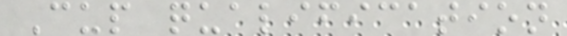Cup qualification
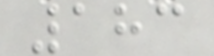183
